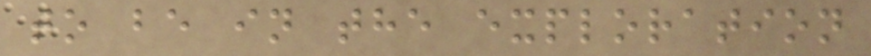to be in the exploration
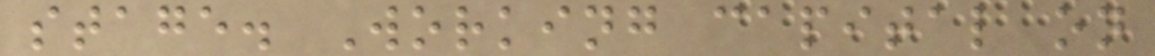stage. Working capital on
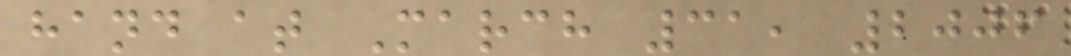hand at March 31, 2006
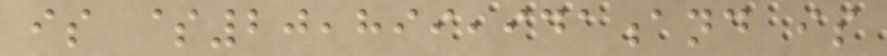is $20,899,941and is
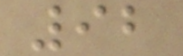92
